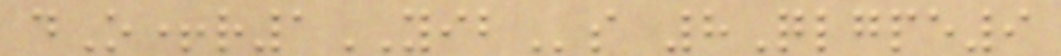dO+r1YIBs 8Qlgpe9
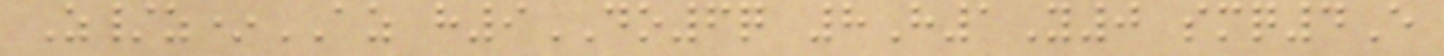Z/z*AZ h9DO6q 8H1Y0 smq4E
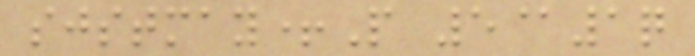sjstmay+P 5@1q
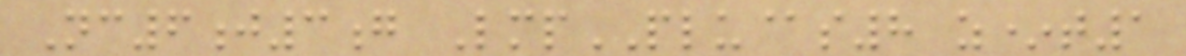Nc6j3g LmpPLU@s8 z*t1
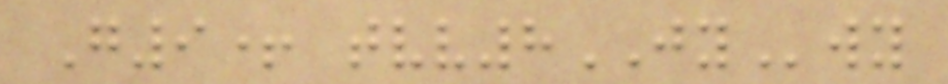G9+ tvv8JYwy
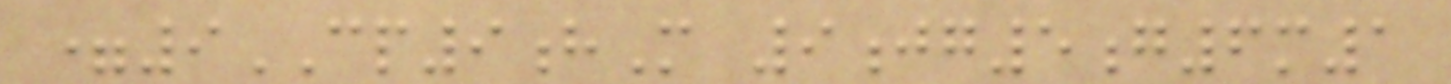=9CP9hM 9jg5g6m1
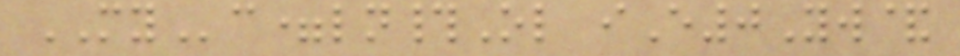MYc=ln#Ol iE0Yw&
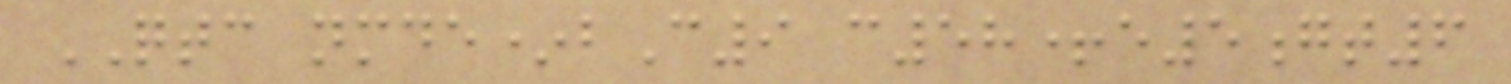QTC nmde*bC9 c58+e5gt6
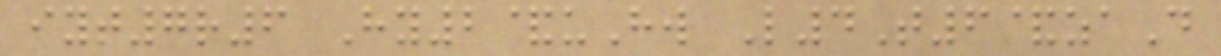iyt7r6 Hy2&uHw L4T6&zaD
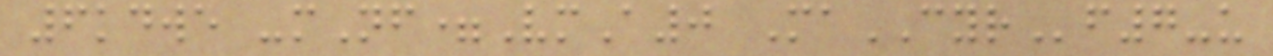6kdwe -mNf=VmA0 MaCYRf7-u
